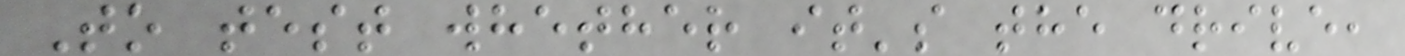To test whether it's the drive,
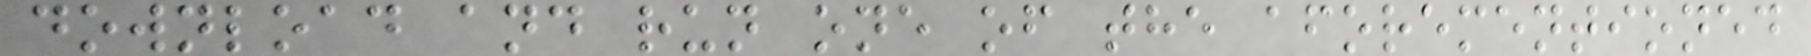download and run one of the aforementioned
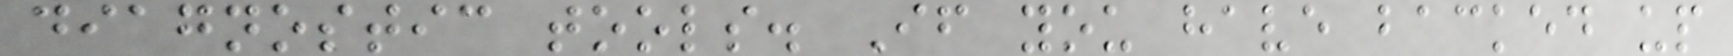diagnostic tools. If you have backed up
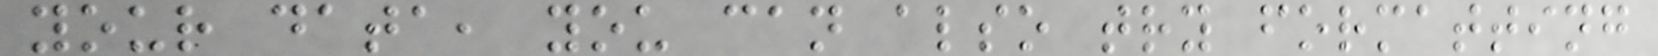your data, you can also try formatting
